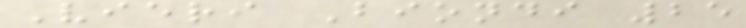Vieri Biondi 25
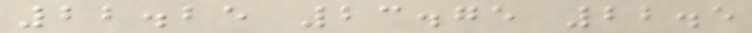22.25 23.75 22.5
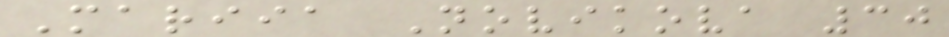Mariia Novikova 30
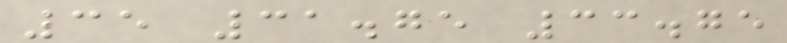35 31.75 33.75
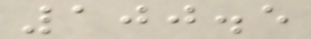100.5
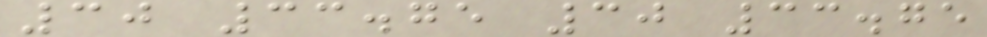30 33.75 30 33.75
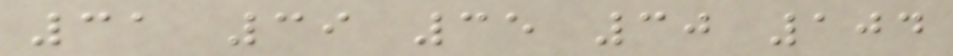31 39 35 30 104
